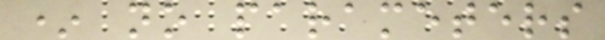* no parameters
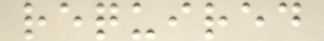required
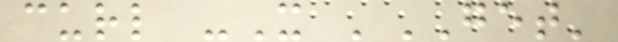curl -X 'GET'
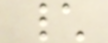\
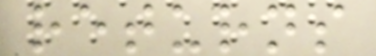returns
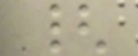{
